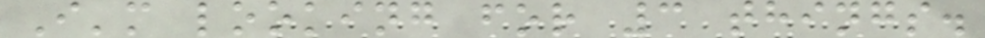I'm looking for 3 things.
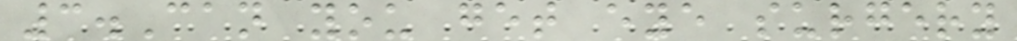3.Can you get eye surgery
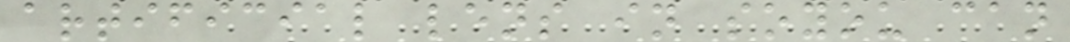artificial lens in soyou can
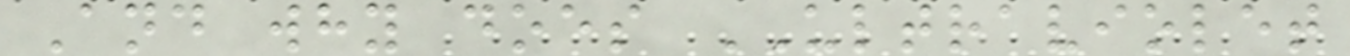And why does ULTRAVIOLET
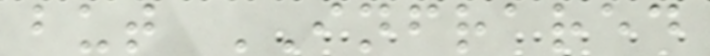but INFRARED
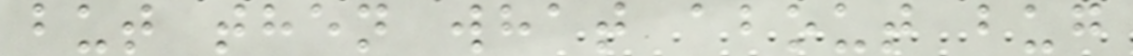but then what about bug
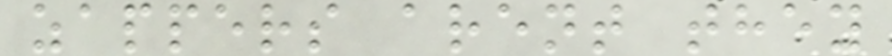zappers arent they
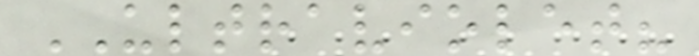ULTRAVIOLET?
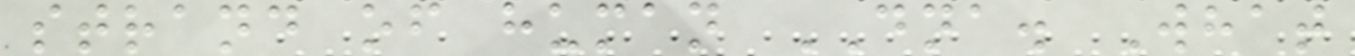strand of human DNA. What
